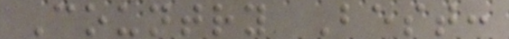Country Best:
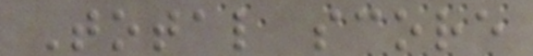Total score
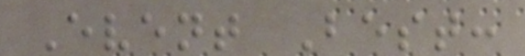Event Best:
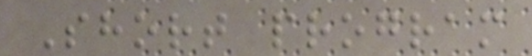Short program
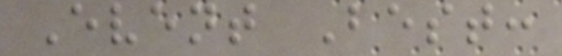Event Best:
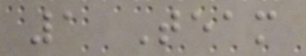1 Team
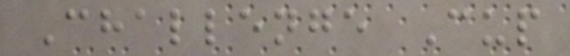Challenge Cup
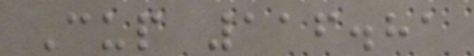Cup 116.81
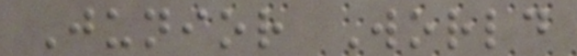Junior World
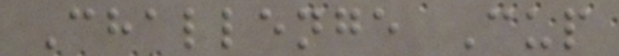Challenge Cup
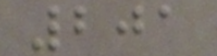201
